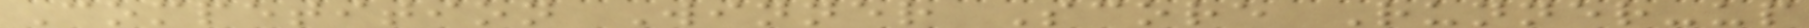Competition Winner Score Runner-up
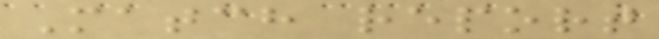Match report
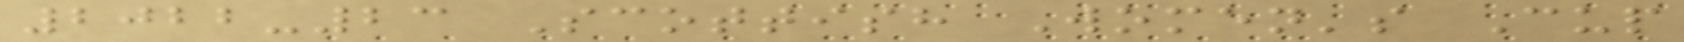2022-23 Scottish Women's Cup
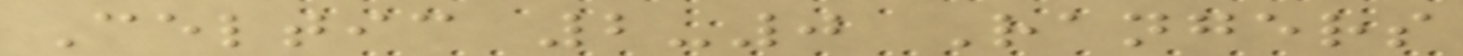Celtic 2-0 Rangers
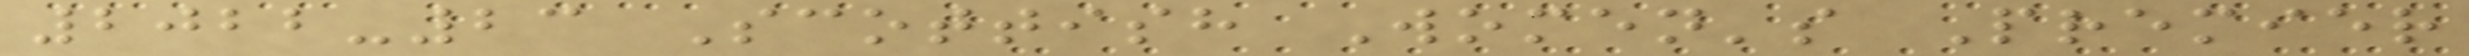2022-23 Scottish Women's Premier
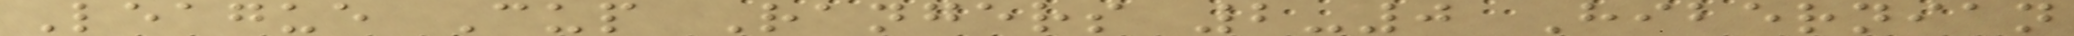League Cup Rangers 2-0 Hibernian
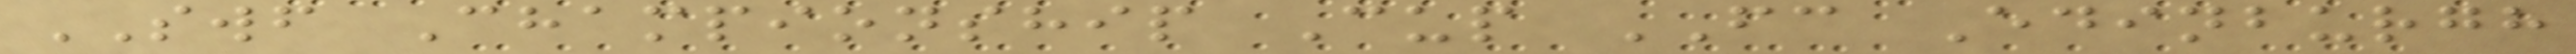SWF Championship Cup FC Edinburgh
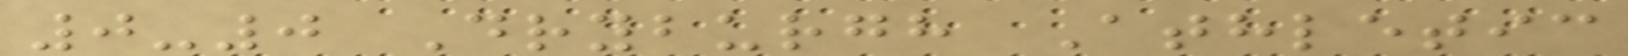0-0 Dryburgh Athletic
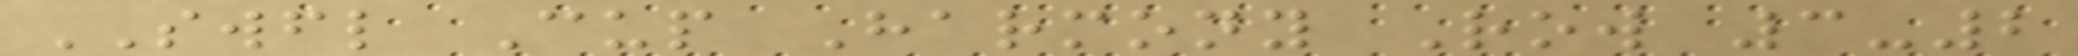SWFL Cup Harmony Row 3-2
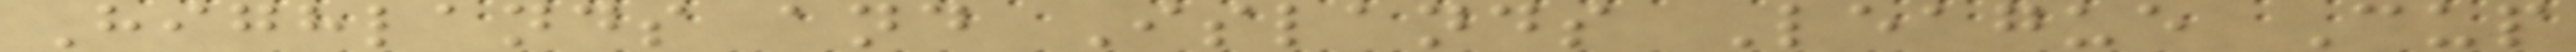Highlands and Islands League Cup
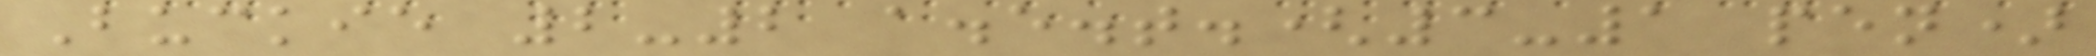Buckie 2-2 a.e.t.(3-1 pen)
